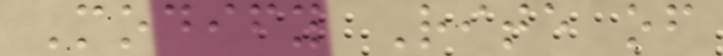Modify Rite of
